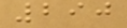290
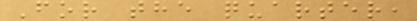For the quarter,
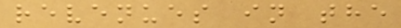revenues in the
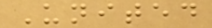United
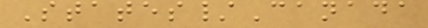States/Canada
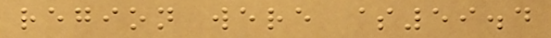region were $59.4
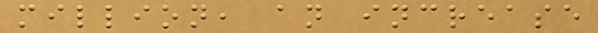million, an increase
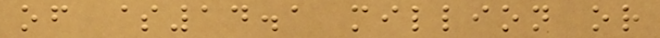of $14.1 million or
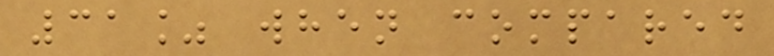31% when compared
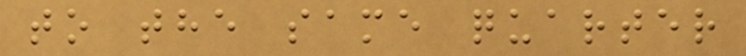to the same quarter
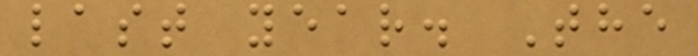last year. The
